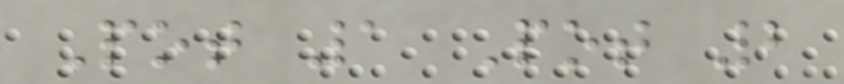Pot 1 Pot 2
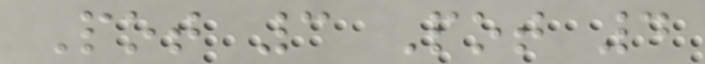Pot 3 Pot 4
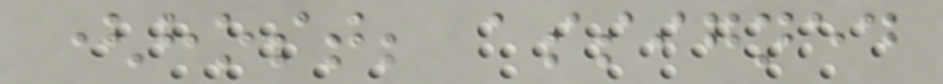(host; assigned
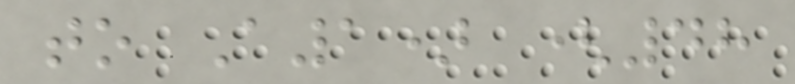to A1) (48
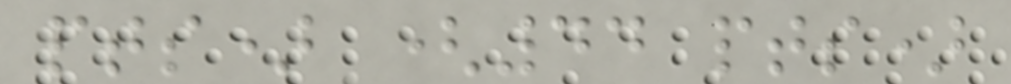pts) (44 pts)
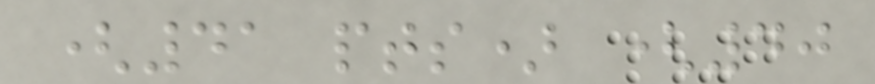(41 pts) (40
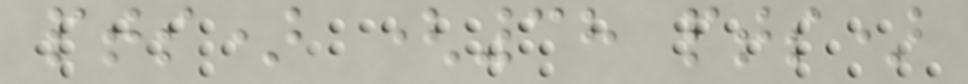pts) (38 pts)
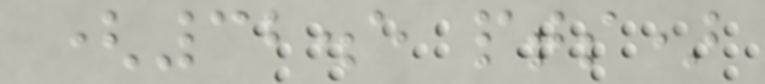(32.5 pts)
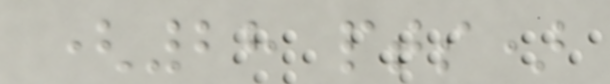(28 pts)
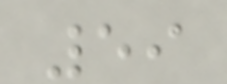59
